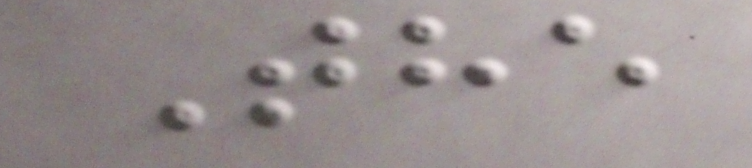The
